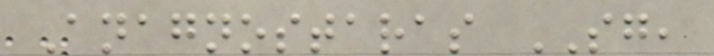Anagnostaras SG,
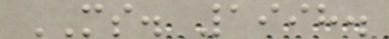MS. 1998.
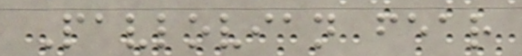Pavlovian fear
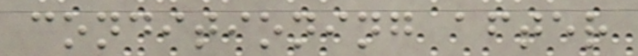conditioning after
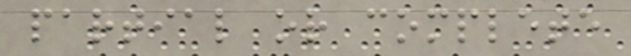partial or complete
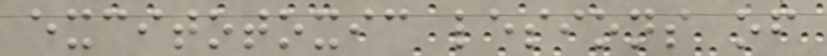excitotoxic lesions of
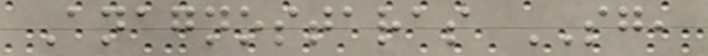Anagnostaras SG,
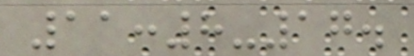11:8-17.
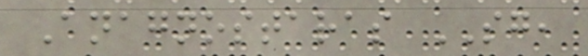Anagnostaras SG,
